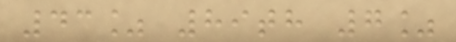43% 89th 7%
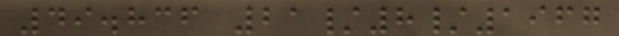49.836 21/8/1967
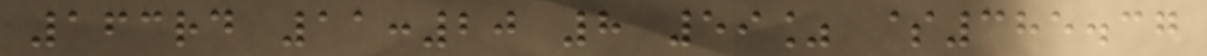163rd 11:20 8 59% $385.37
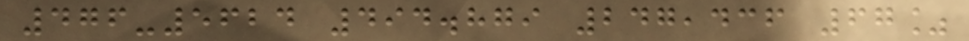476-5624 494.879 247,436 67%
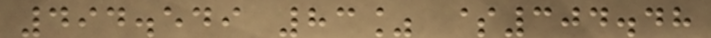494.549 83% $304.48
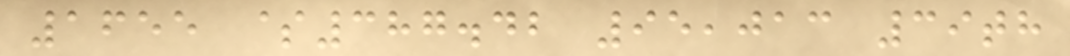1655 $387.42 95,013 39th
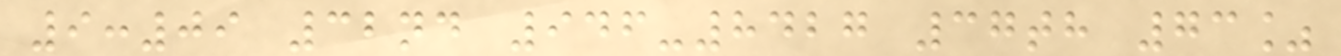9:09 32nd 946-8427 37th 73%
